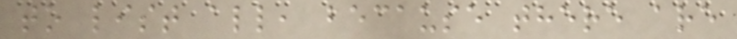to list all, because there are
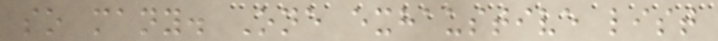so many. One exhaustive list
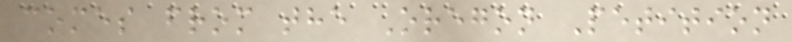comes from the Oregon Petition
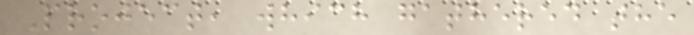Project, which gathered the
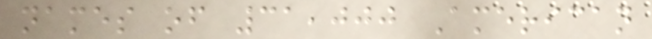names of 31,000 American
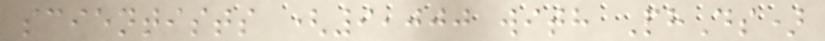scientists (9,000 with PhDs)
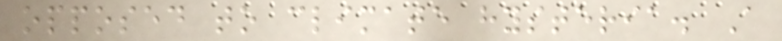opposed to climate hysteria. A
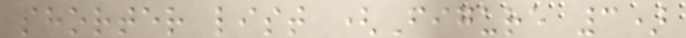shorter list (Figure 3)
